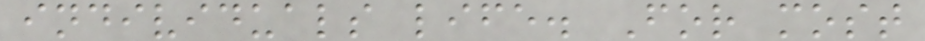individuals life. For most
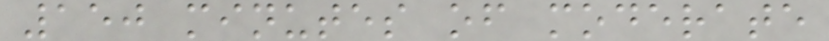150 minutes of moderate
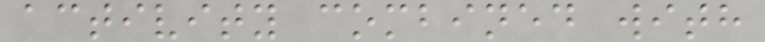activity combined with
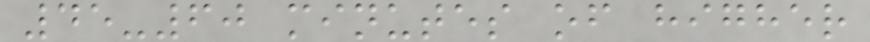45-60 minutes of higher
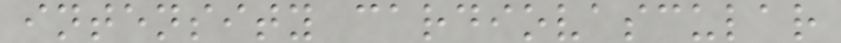intensity cardiovascular
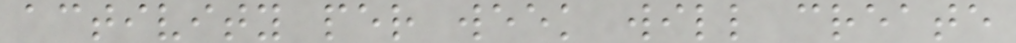activity per week will create
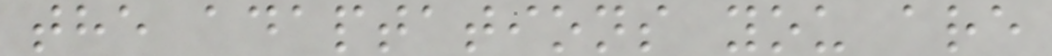the adaptations you are
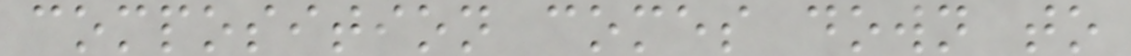composition comes down to
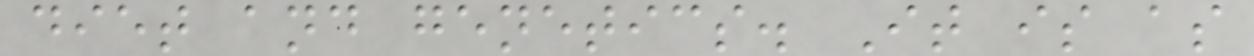diet and genetics. It is as
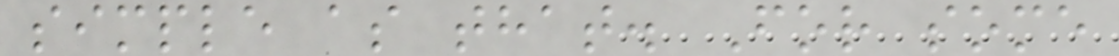simple as that. For some
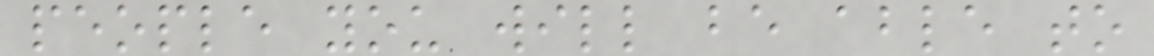people you will be able to
